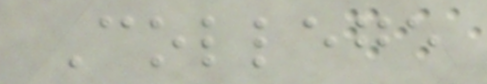College
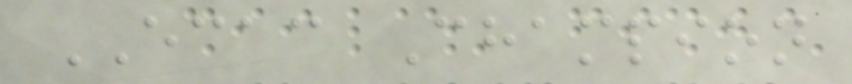ECAC Champion
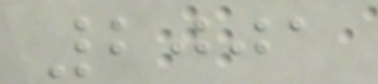2001
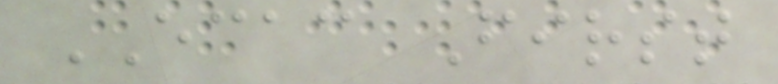ECAC First
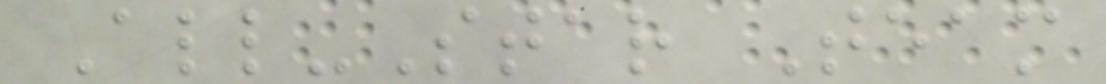All-Star Team
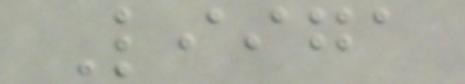Liiga
